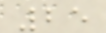25
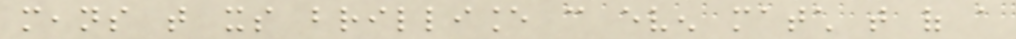means that its brilliance can even match that of a
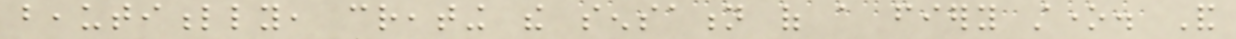beautifully, creating the sensation of a fiery stone. And
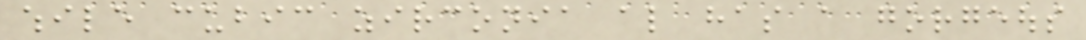while cubic zirconia also has a gorgeous
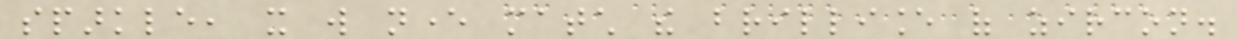sparkle, it will never match the brilliance of zircon.
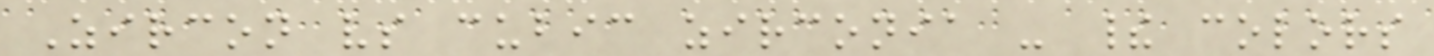Zircon vs cubic zirconia - their colors
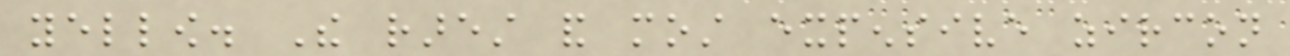yellow. The rarest and most expensive zircon
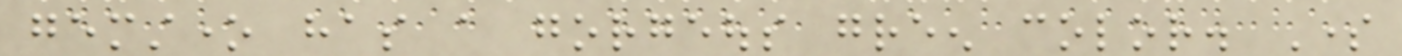gemstone has a gorgeous green color. Some
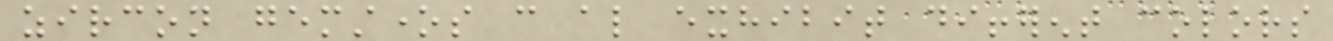zircon gemstones can also exhibit different colors
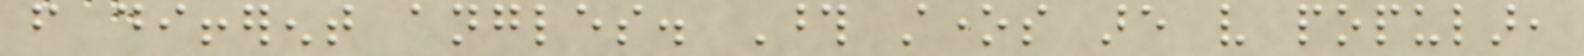from different angles. Those stones are very popular,
